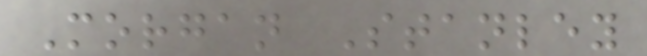Morgan Stanley
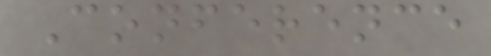Conference
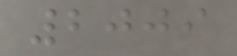2009
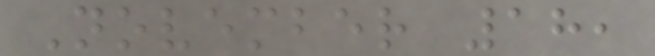November 18,
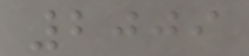2009
